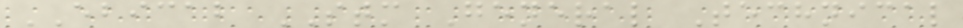EBICAB STM General Technical
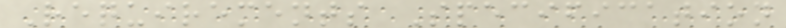Requirements Specification
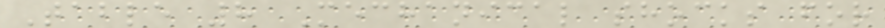Table 8 Mechanical shocks for
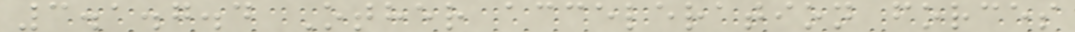3.1.7.4 Other acceleration forces
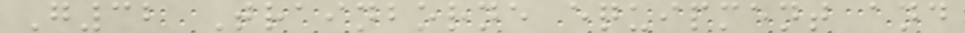G32 Trainborne equipment and
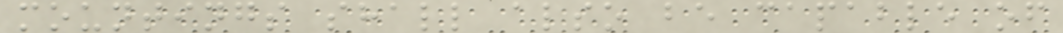mountings shall also be capable of
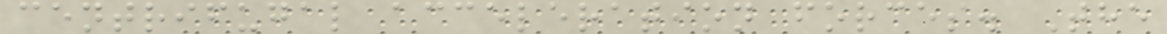centrifugal acceleration forces. The
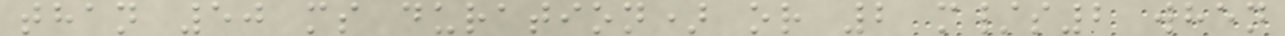than 50 ms duration) or 2 m/s2 when
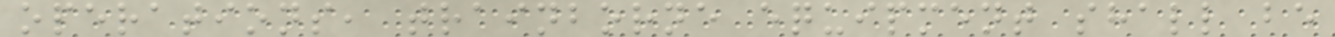operations, trainborne equipment shall be
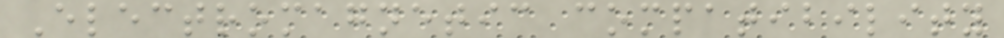Electromagnetic compatibility
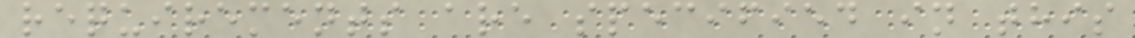requirements are specified in this
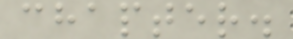chapter.
